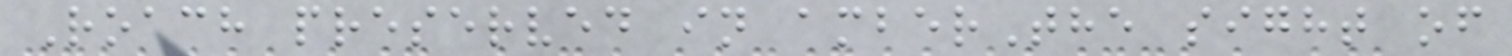Roach preserved in amberThe sight of
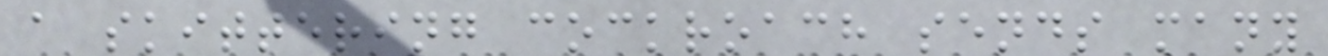a skittering cockroach sends many
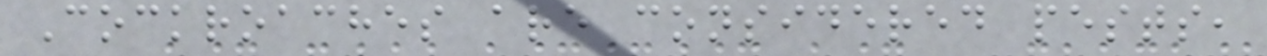Cockroaches are considered pests,
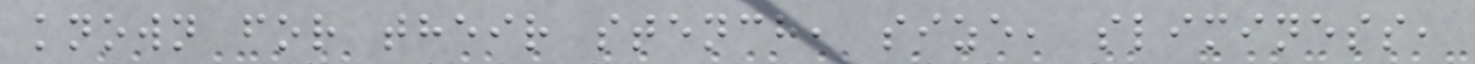known for their stench, size, sliminess,
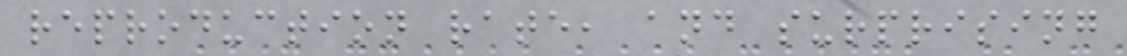reproduction rate, and surprising
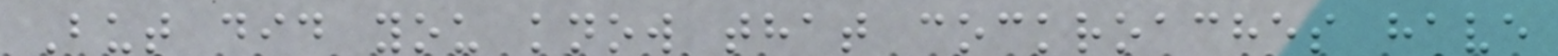But did you know that cockroaches have
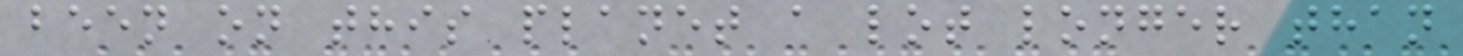been on this planet a lot longer than
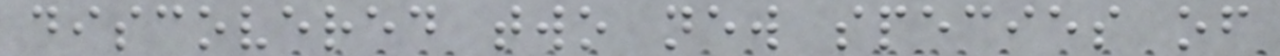discovered two new species of
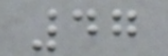47
